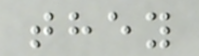they
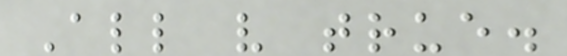All v true.
